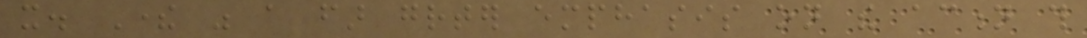it. There was a far greater emphasis on the action this
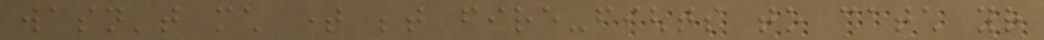wasn't much time between fire-fights to catch your
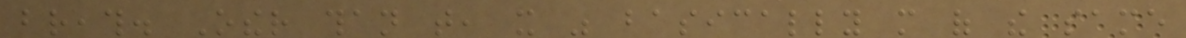breath. Other than that, it was basically more of the same
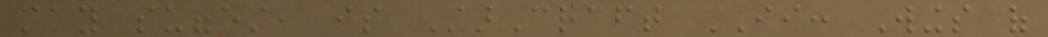may suggest, is StarCraft II: Wings of
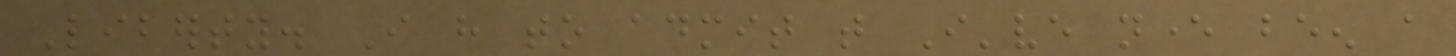Liberty. I have to admit that I've never been a
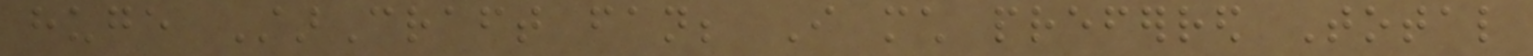huge StarCraft fan; I much preferred Total
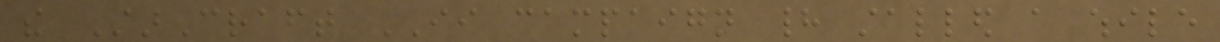the StarCraft II campaign had stalled a while
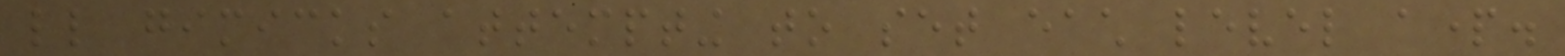little gimicks attempting to set each level apart.
